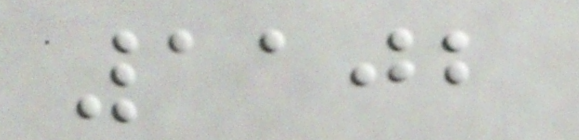1102
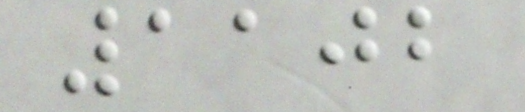1102
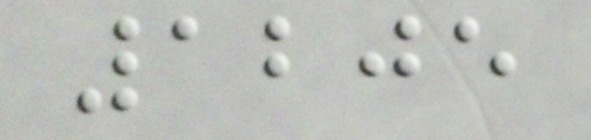1205
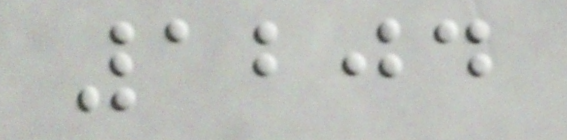1204
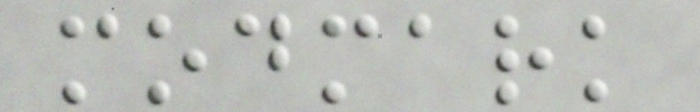modmark
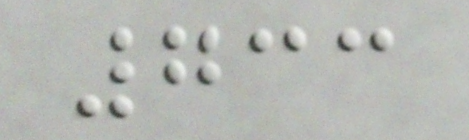733
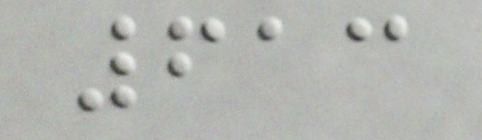613
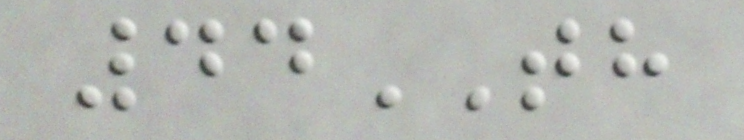44TH
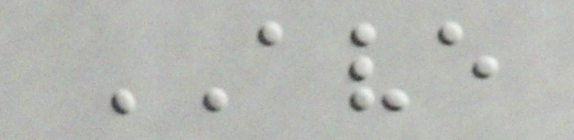AVE
